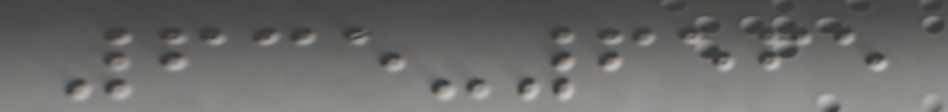635-6565
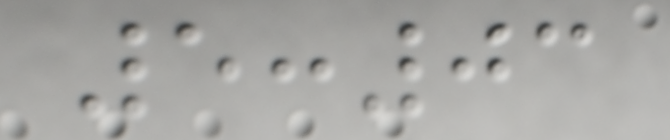5:03
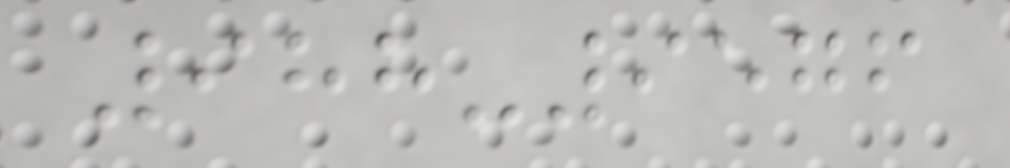988-9576
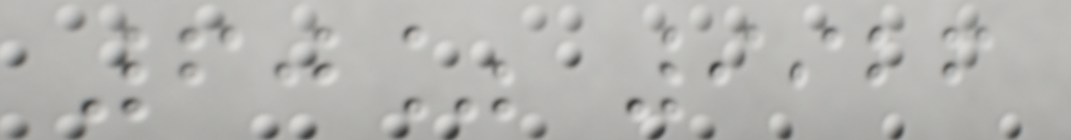60% 9926
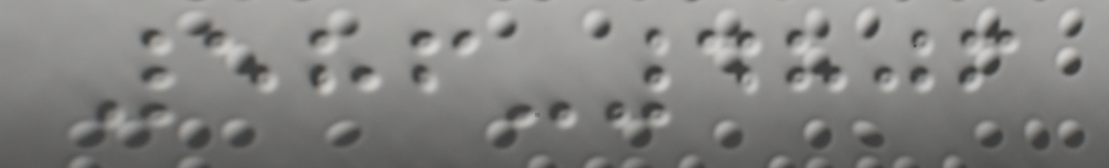586-4806
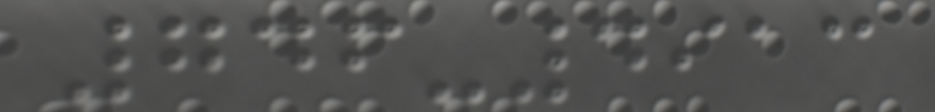746-4913
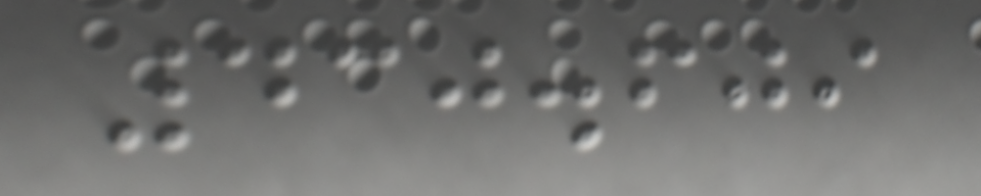430.609
